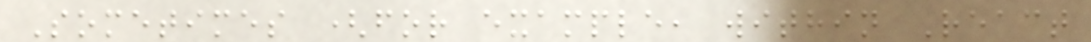Sometimes (for example, within React
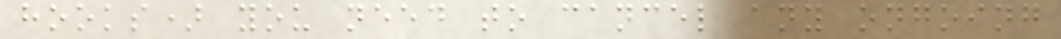hooks) you need to cancel any ongoing
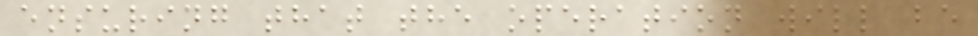ensuring that the operation will be
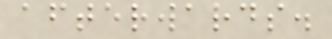afterwards.
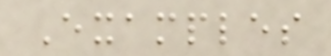Examples
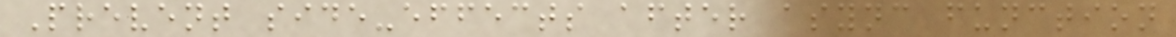Prevent side-effects after async function
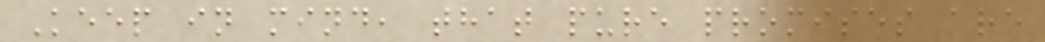Keep in mind, that pure promises are
